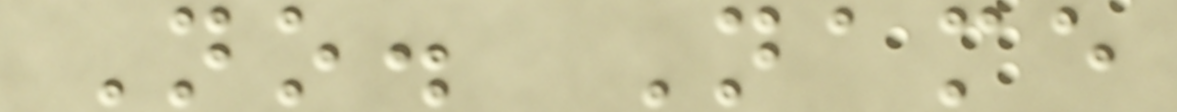No. Name
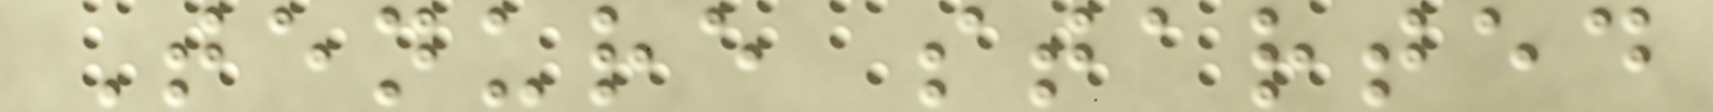Tenure started
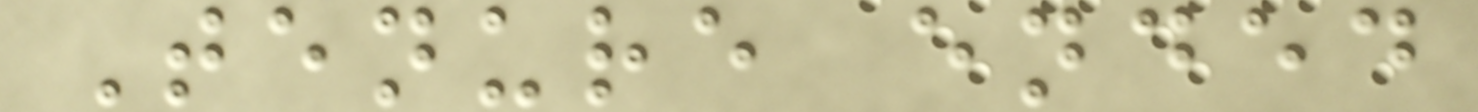Tenure ended
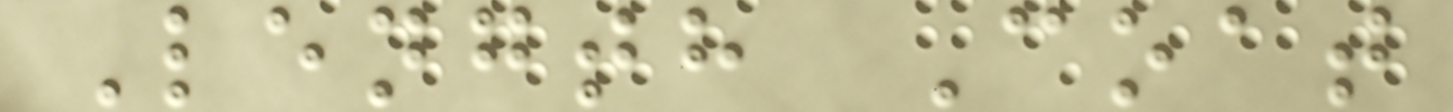Length Coat
